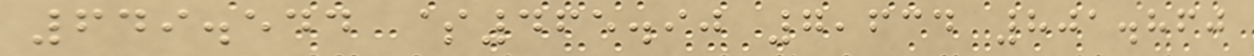649.544 $465.90 7,634 801.860
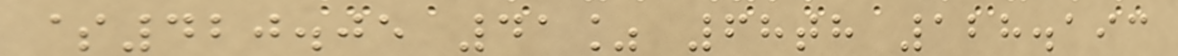$420.05 41% 68th 128.193
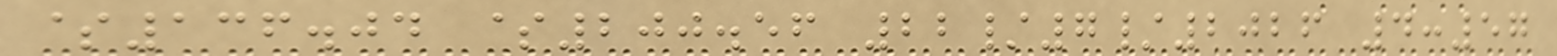$136.04 $200.56 22/7/2026 4:57
